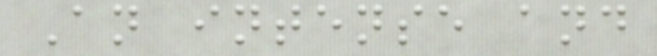An intense and
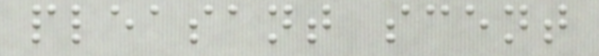pleasant scent
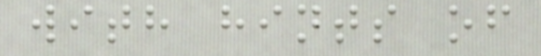with hints of
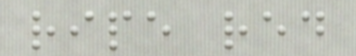ripe red
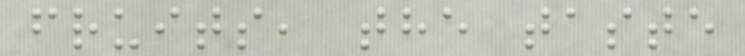fruits, the taste
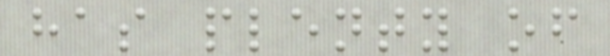has plenty of
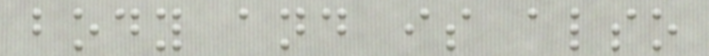body and is also
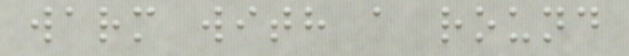warm with a round
